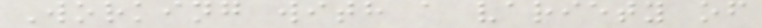Working with a variety of
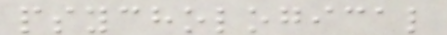psychological
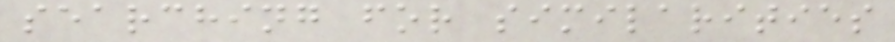searching for similarities
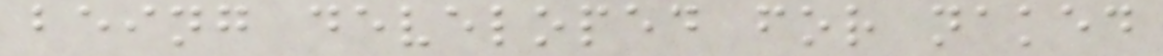being developed for naked
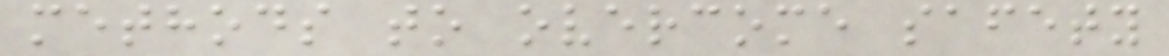methods to overcome safety
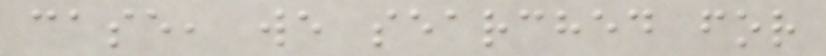case, we searched for
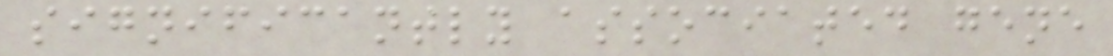significantly associated gene
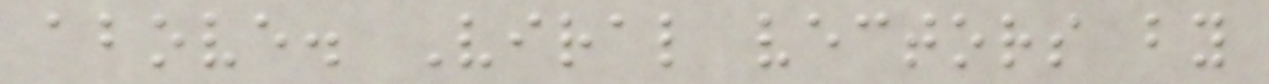above. Viral vectors by
